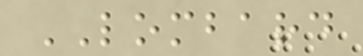LOMBARD
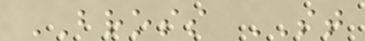BROSS ST
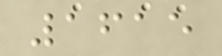1615
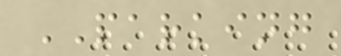PARKING
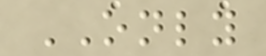ONLY
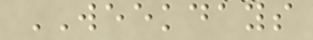WEEKDAYS
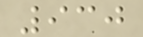930
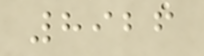8926
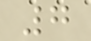7
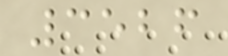3526
